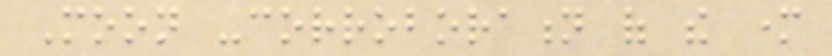Moon -corroboration of the mother
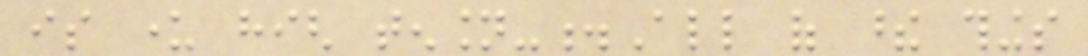is under high tension-.All of these things
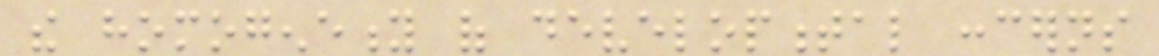the homogeneity of developmental concerns
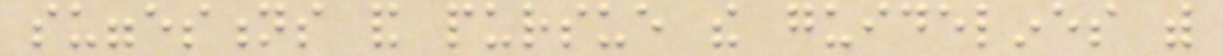suggestions and pursue the guidelines with
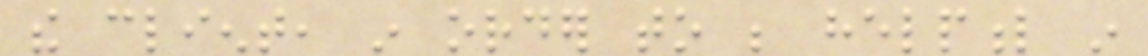the client, in order to be helpful in
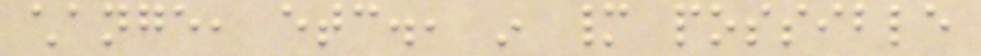change, etc., in many possible
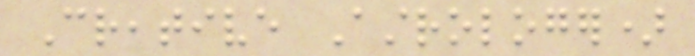Creative Astrologer)
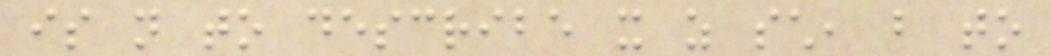is not to describe it as such, but to
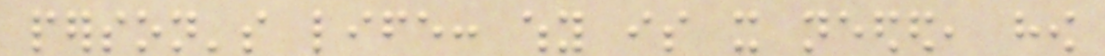person's life: why is it needed, how
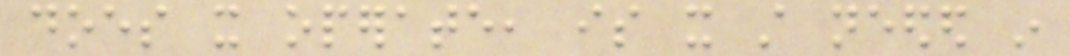does it operate, is it still needed in
